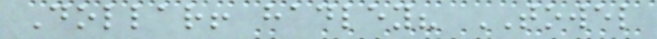Dollar! hadley? TOWEL
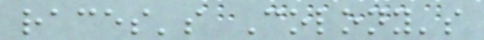races's Colony's
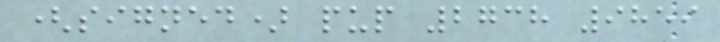(signed) pup 2738 9859
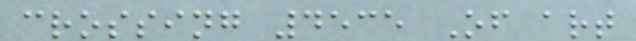crossing 4535 Of art
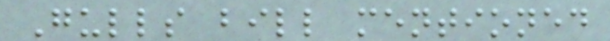Gulls bill mentioned
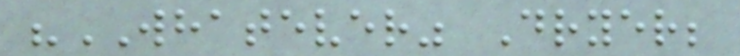"WHATEVER" Dryer;
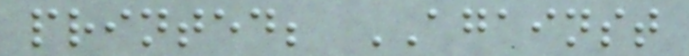printed; AGAINST
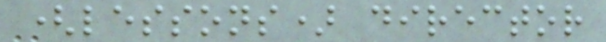(lessons) director
